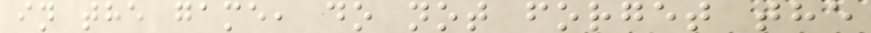in the game, do not forget the
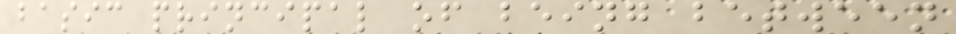basic principal of being between
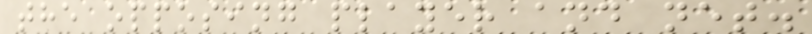the opposing player and net.
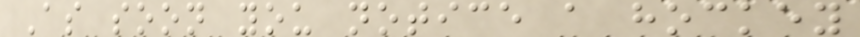As soon you notice a hockey
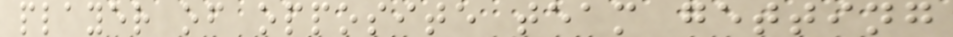player of opposite team getting
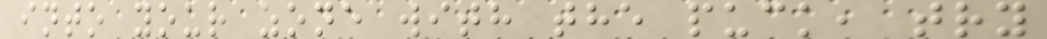into your zone with the puck, try
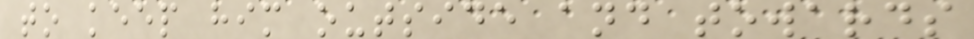to keep him outside and towards
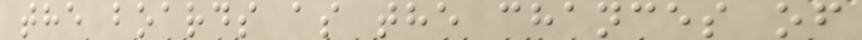the boards as the chances of
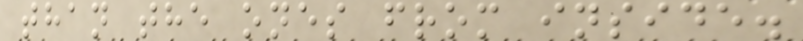than the ones from inside.
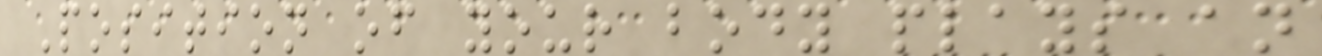Position of your body plays an
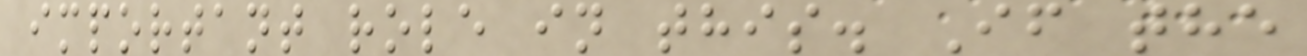important role in this. If the
